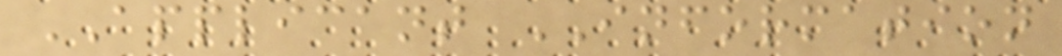APPLICANT INFORMATION
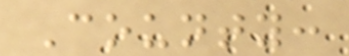County:
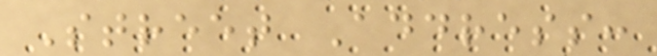Street Address:
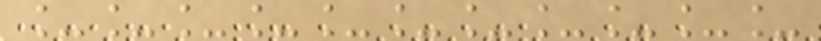___________
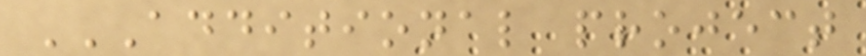ADDITIONAL PROJECT
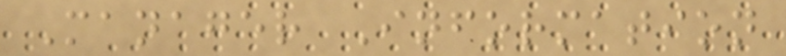Manager Information
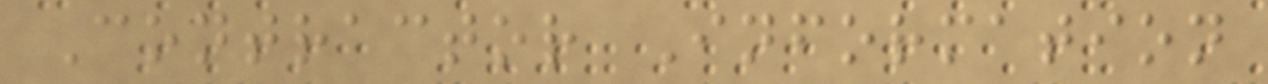Contractor Information
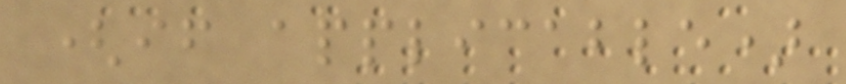(if applicable)
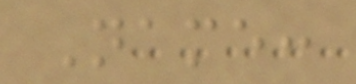Name:
